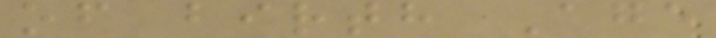of birth Age
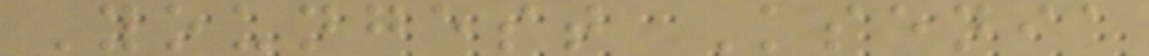Youngest Ksenia
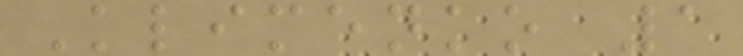Klimenko 1
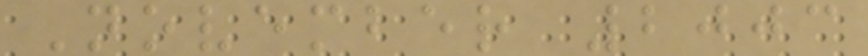November 2003
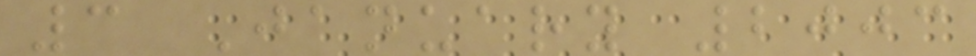3 January 2003
